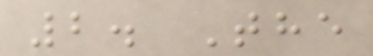2. The
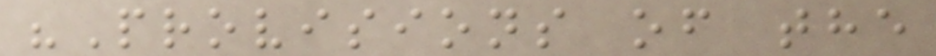"Provisions of the
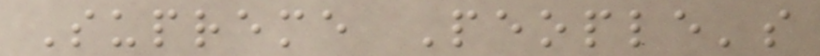Supreme People's
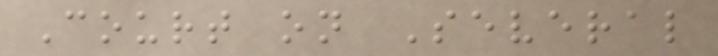Court on Several
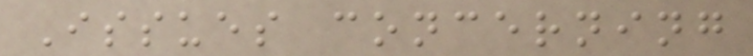Issues concerning
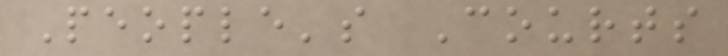People's Courts
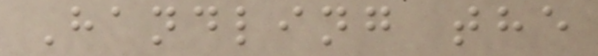Handling the
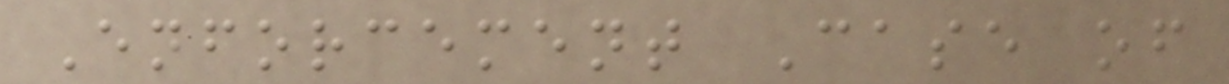Enforcement Case of
